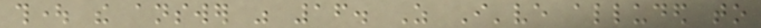thought the answer was 16. As I've alluded to
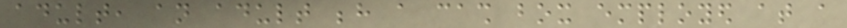adult, an adult behind a cash box employed at a
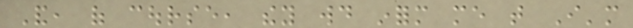And, of course, they would inform me that I'm
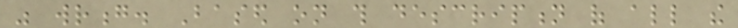was wrong. Based on this description of all the
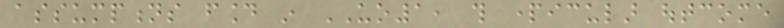assumptions found in UO1, this particular outcome
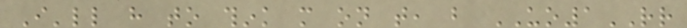I'll have to think more on that, but UO1RR
